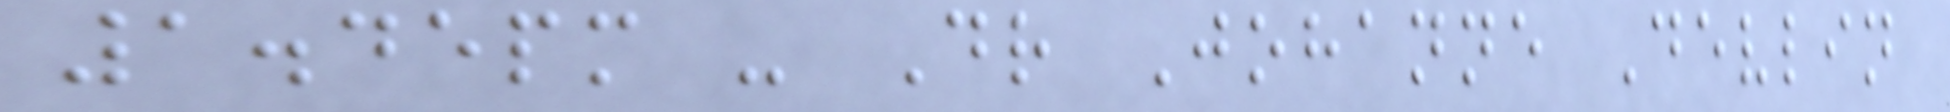1.45pm - Dr Johanne Devlin
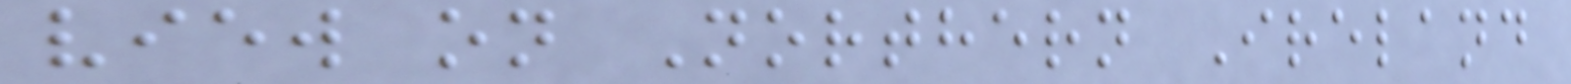view on Northern Ireland
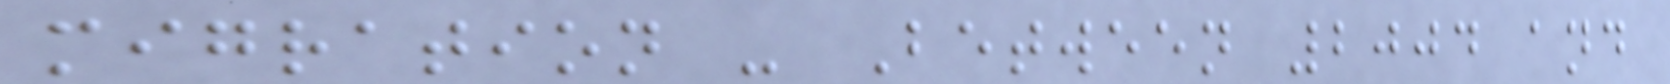migration - Between 2004 and
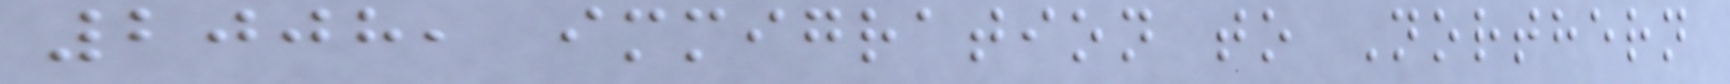2008, immigration to Northern
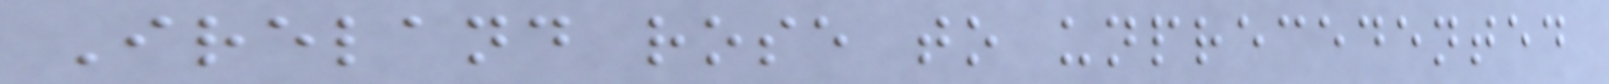Ireland rose to unprecedented
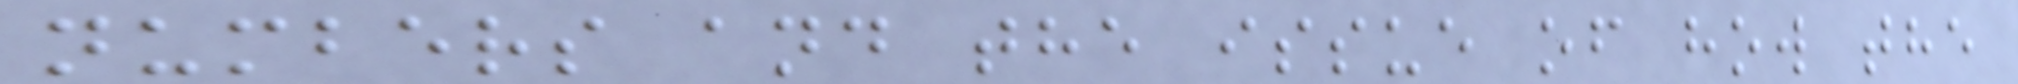numbers and the issue of how the
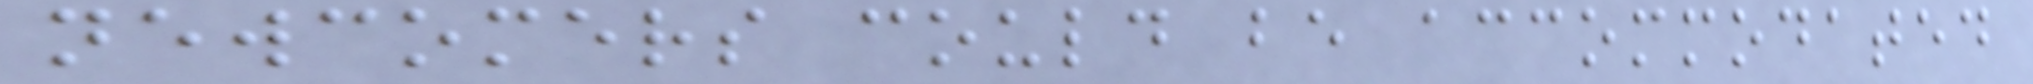newcomers could be accommodated
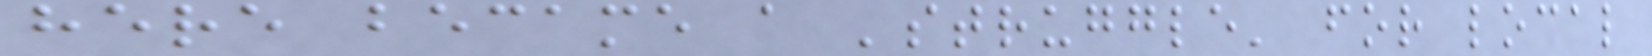here became a 'struggle' for local
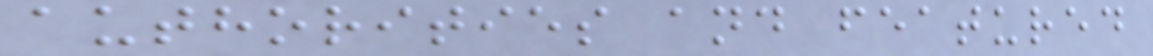authorities and featured
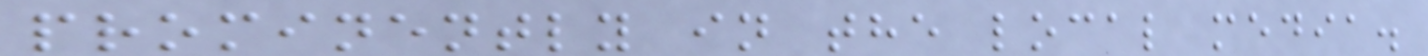prominently in the local media.
